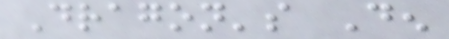Dragon's Den
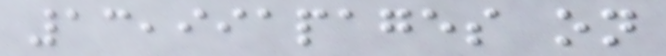13,991pages on
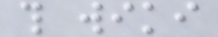this wiki
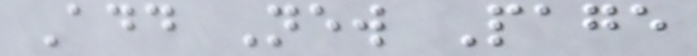Add New Page
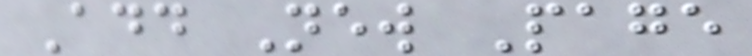Add New Page
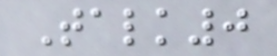Talk0
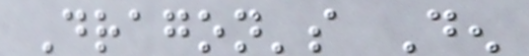Dragon's Den
